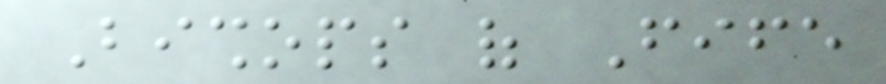Bishops of Fife
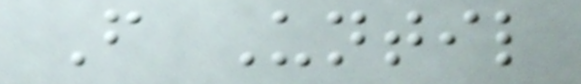From Until
